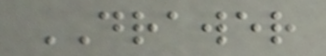DRAWER
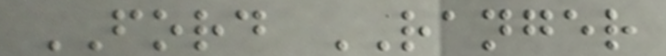FORD RANGER
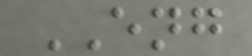ENG
